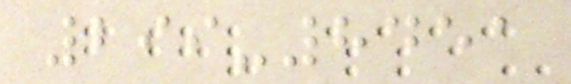299-8451
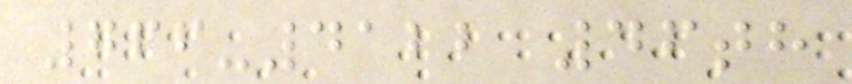766-4122 46th
